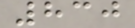830
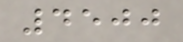4500
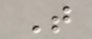T
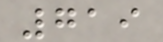719
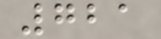721
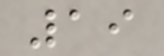19
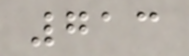713
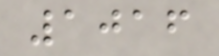1016
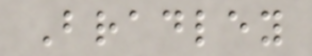Bradley
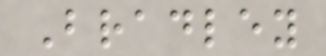Bradley
